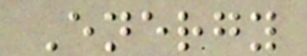Energy
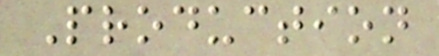Production
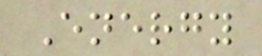Energy
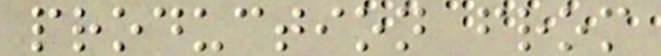production from
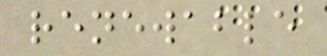renewable
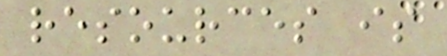resources is
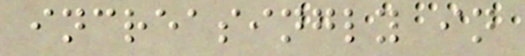increasingly in
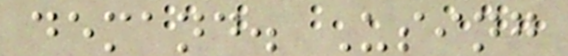demand. Using
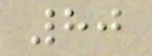80
